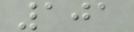101
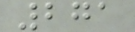271
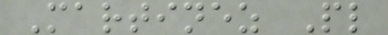Martinez Pl
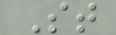St
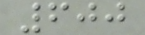600
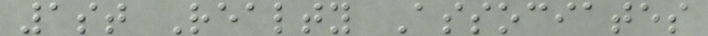1st Realty Associates
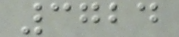3724
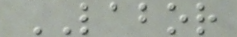LABOR
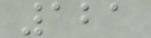121
